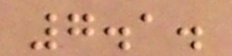7.1.
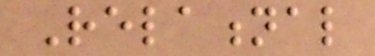Relational
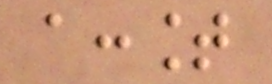account
